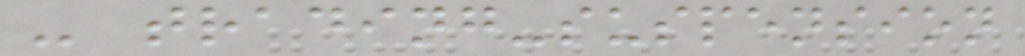- trading-suspension
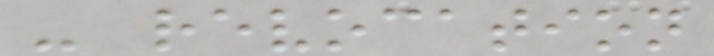- revocation
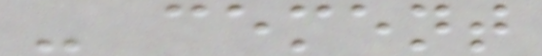- cement
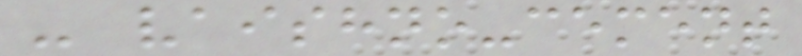- vaishno-cement
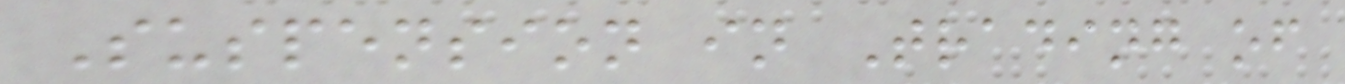Suspension in Trading of
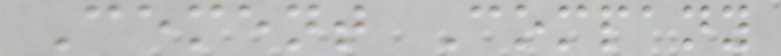Cement Company
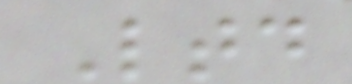Ltd
